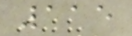115
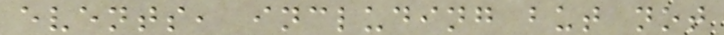events, including but not
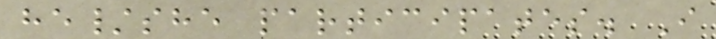he/she participates. I
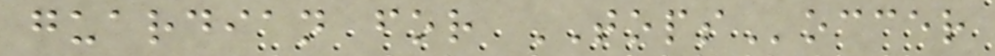guardian for TOPSoccer
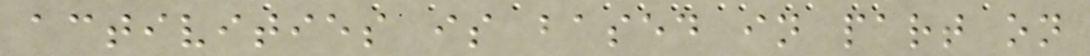activities is based in part on
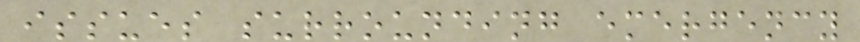issues surrounding emergency
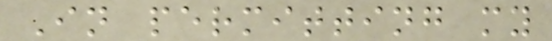In permitting my
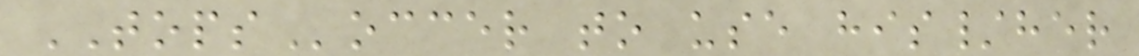TOPSoccer to use his/her
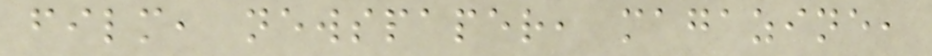film, newspaper, magazine,
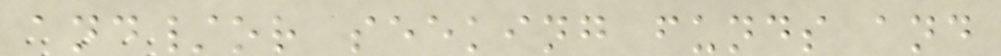and/or seeking funds and
